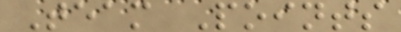Team Points
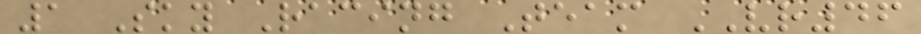1 Sky Racing Team VR46
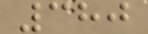380
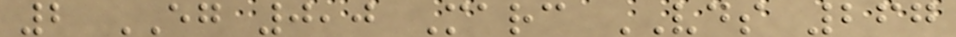2 EG 0,0 Marc VDS 267
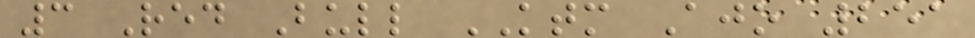3 Red Bull KTM Ajo 251
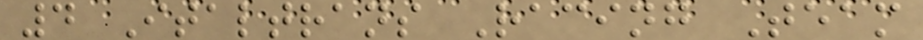4 Italtrans Racing Team
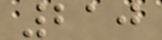210
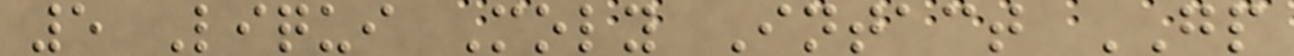5 Liqui Moly Intact GP
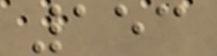153
